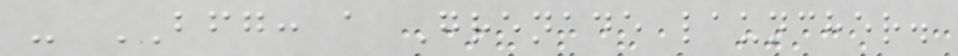- BFG: a Grenade launcher.
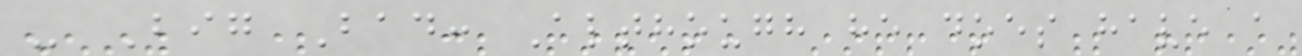- Big Bad: Although he does have a
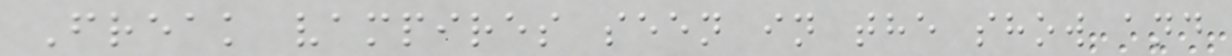Freak vampires seen in the show and
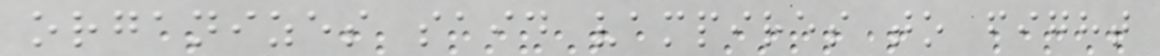organizes said vampires to fight
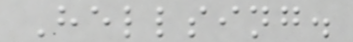Hellsing.
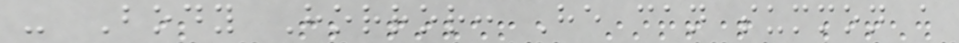- Body Horror: He can summon a
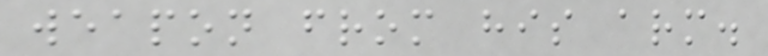weapon from his arm.
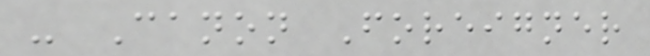- Canon Foreigner
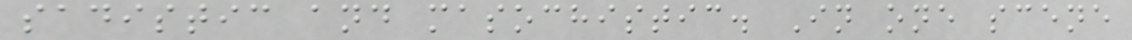sadistic and masochistic. In one scene
